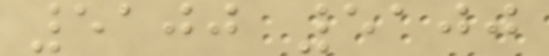5100 5100
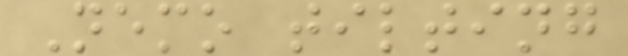Nemo tilting
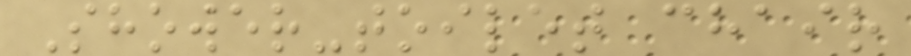Shower-toilet chair
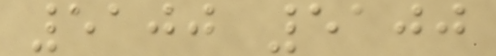5100 5100
